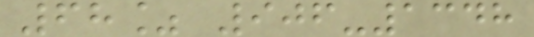68% 906-1348
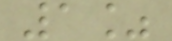1%
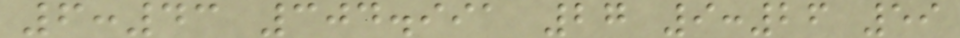6:43 304.991 27 9:26 59
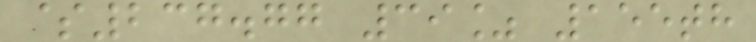$237.77 39% 155th
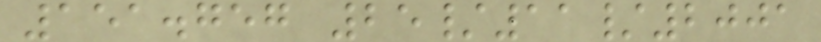151.757 25/11/2001
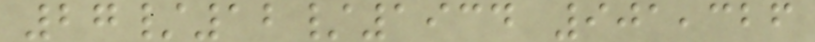27/12/1934 901,326
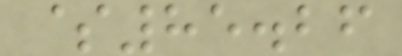$85.26
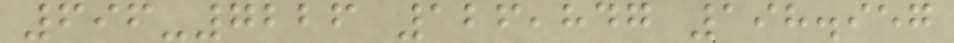696-7226 126,847 198.957
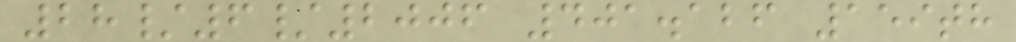28/6/2006 401.126 159th
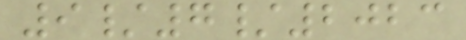9/7/2023
